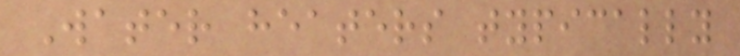Water heaters typically
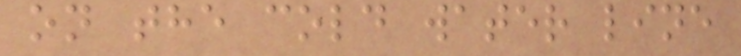on the cold water line
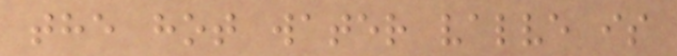the hot water valve is
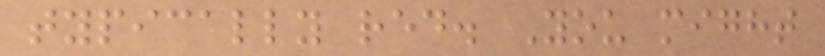typically red. You might
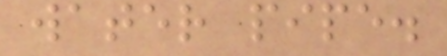water pipe.
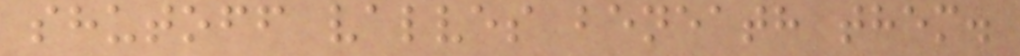shutoff valves beneath them.
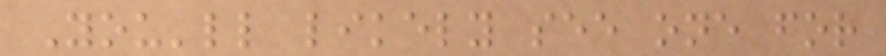You'll likely see one for
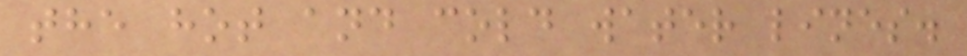the hot and cold water lines.
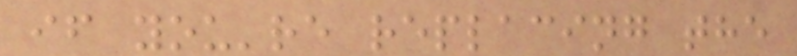if you're replacing the
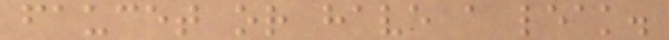faucet or have a leak.
